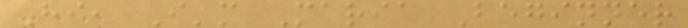Hi, I'm Maria Beginner
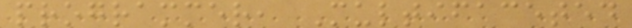programmer, Multifaceted
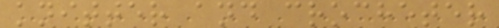knitter and crocheter
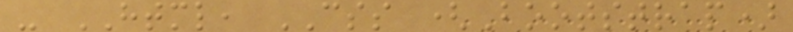- HTML, CSS (Bootstrap)
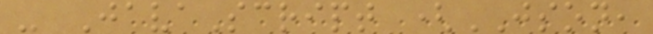- JavaScript (JSON,
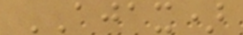AJAX)
